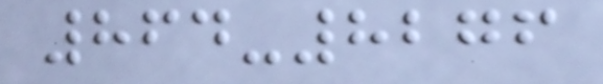864-8276
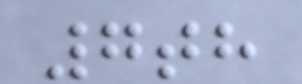7th
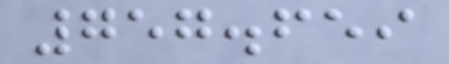757.659
